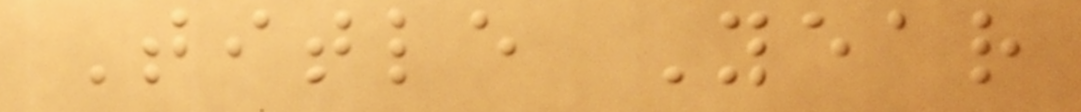Title Year
